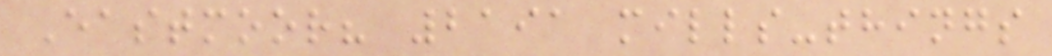Eastmoor? 2191 mills-things
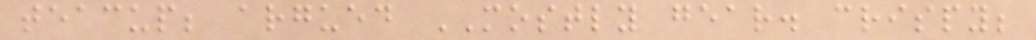teacup; argued MOSTLY gear. crispy;
